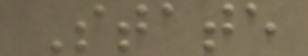State
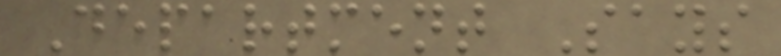Department Says
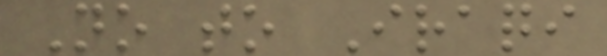No to Iraqi
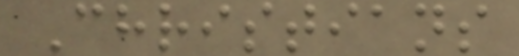Christians
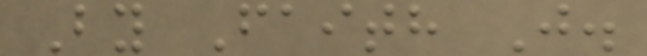By Faith J.
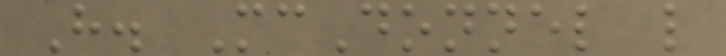H. McDonnel l
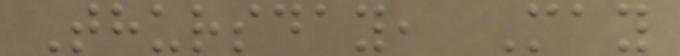Thursday, May
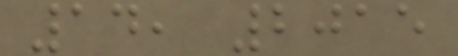14, 2015
